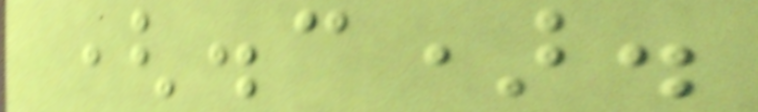(.c).
